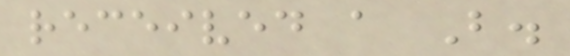received a B.
